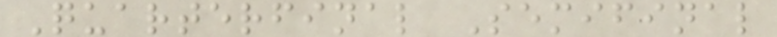Quarterfinal Semifinal
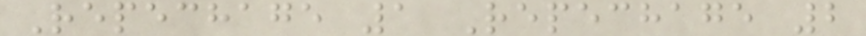Repechage 1 Repechage 2
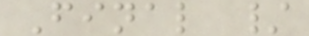Final /
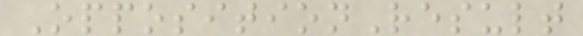OppositionResult
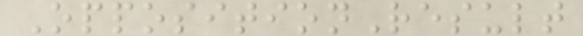OppositionResult
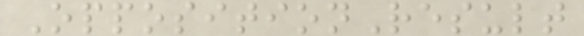OppositionResult
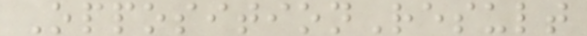OppositionResult
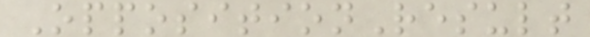OppositionResult
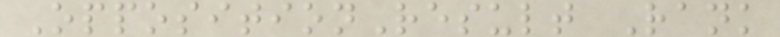OppositionResult Rank
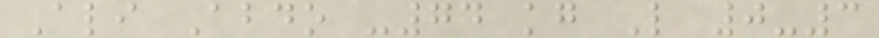Ali Abdo -74 kg L 0-3
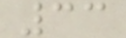33
